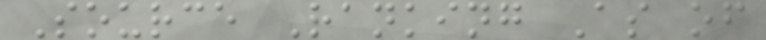Source Ranking As of
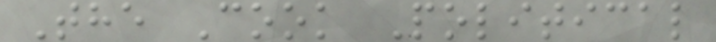The Cook Political
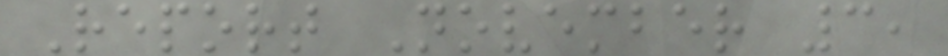Report November 3,
